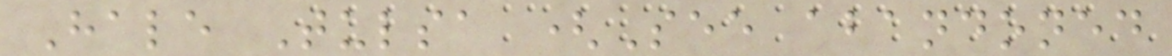Hale Tulsa (See abandoned
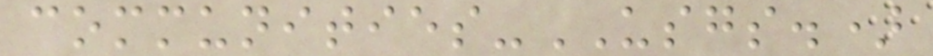communities-USGS.)
